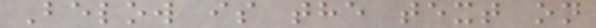Below is the text on
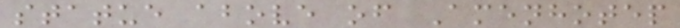statue above of Amenhotep
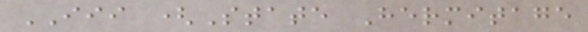III (State Hermitage
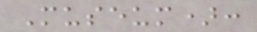Museum):
